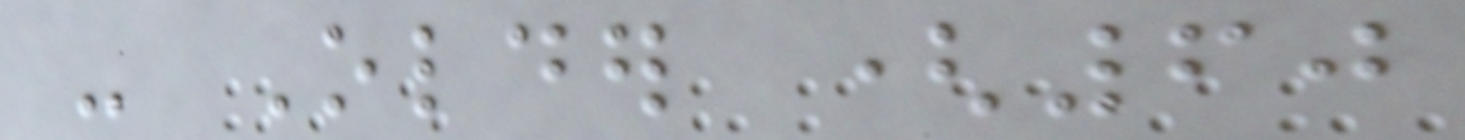- Older (60
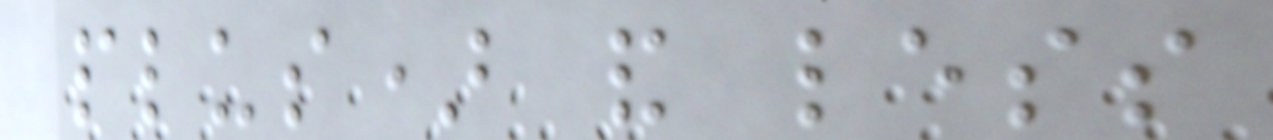plus) and less
